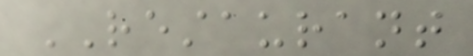RESTAURANT
